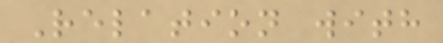Relation with
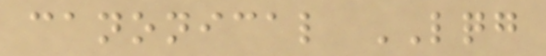canonical LQG
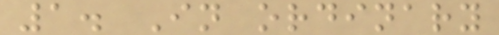1. In ordinary
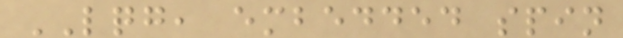LQG, embedded spin
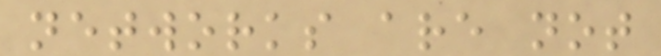networks are not
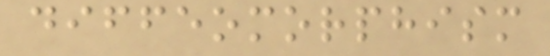diffeomorphism
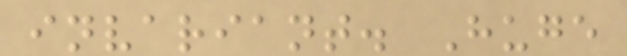invariant. Huge
